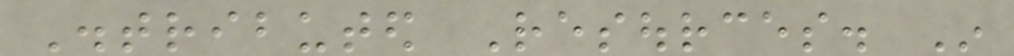Distributed Resources. In
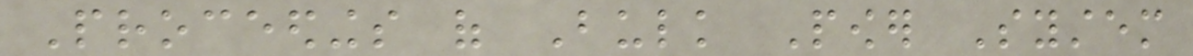Proceedings of Bulk Power System
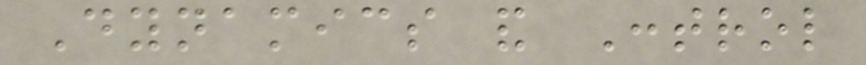Dynamics and Control
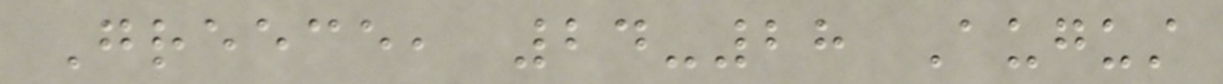Greece, 24-28 August
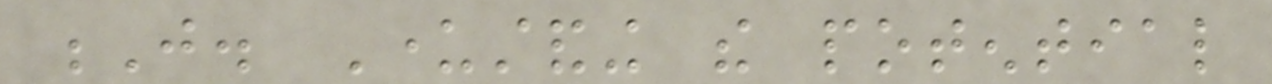J. Understanding the potential
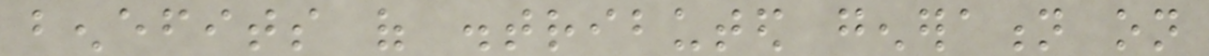benefits of distributed generation on
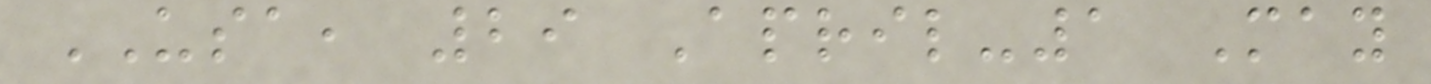USA, 29 April-1 May
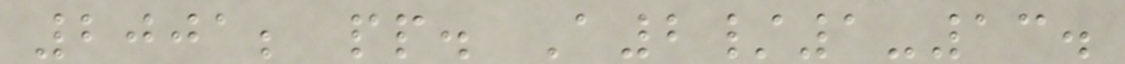2001; pp. A2/1-13.
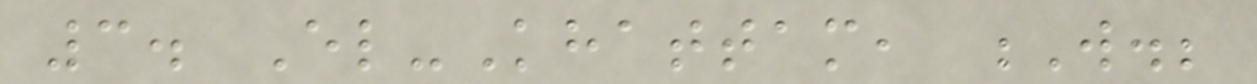3. El-Khattam, W.;
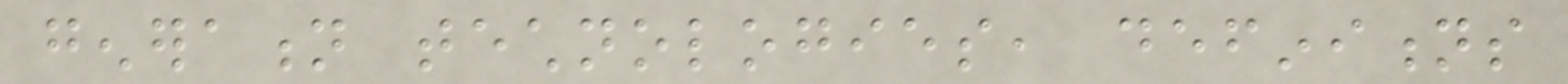generation technologies, definitions
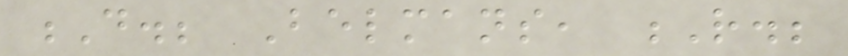D.; Belmans, R.;
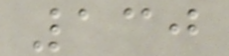130
